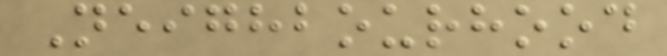Neighbourhood
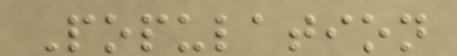Population
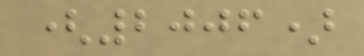(2006)
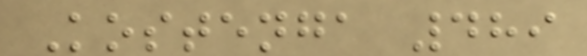Kostenga 489
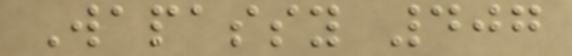Wapassy 407
